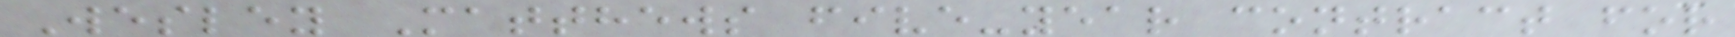Wesley Matthews five-year contract for
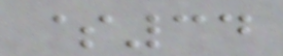$34
